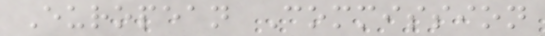European Commission
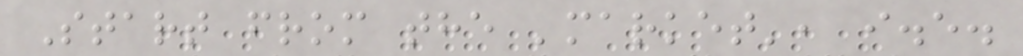Start from the 'market', i.e.
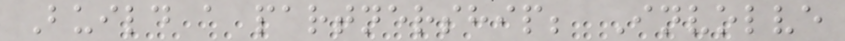Build a partnership; Involve
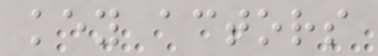key actors
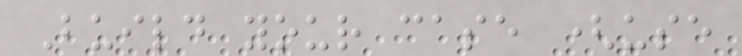Build your case (use
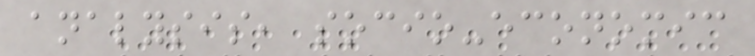analysis, socio-economic
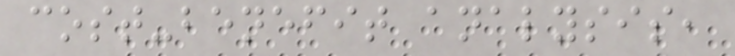cost-benefit analysis,
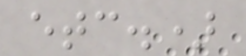etc.)
